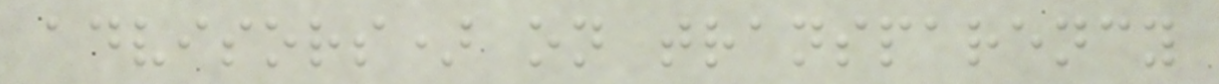advisors) on transparency
